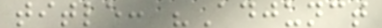title: "Adjunct
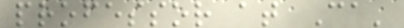professor at Ca'
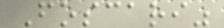Foscari"
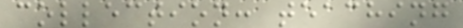collection: teaching
